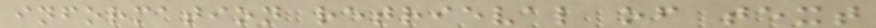information retrieval of text
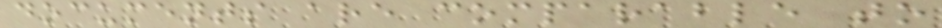documents are comparable to
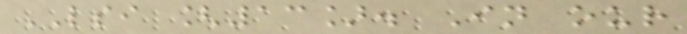LSI [13]. In our
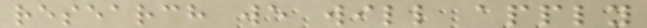research we will apply
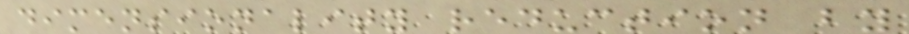dimensionality reduction by
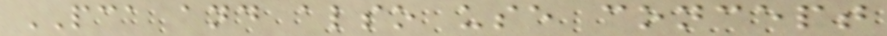PCA and also use concept
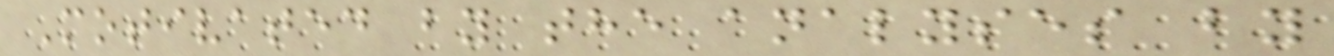Motivated by the analyses by
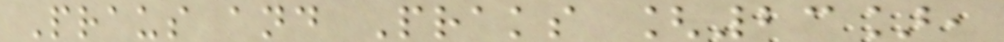Praus and Praks [23],
